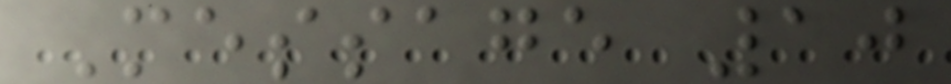Message 10
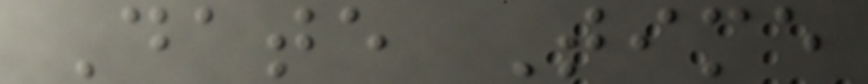Date Time
